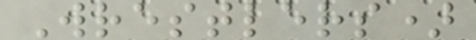Wrestlers)
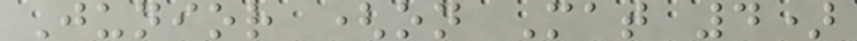Junior (on Mat 4)
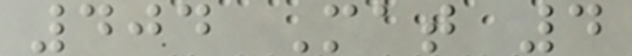404 Mat 4
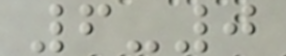6-0
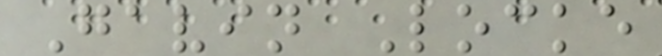Gavin Locke
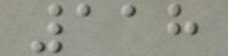118
